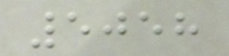5058
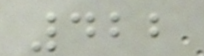422
